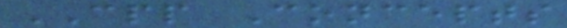CPP Concepts
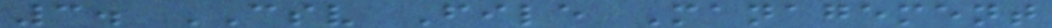3. CSV File Management
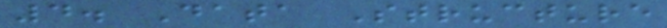4. Data Structure
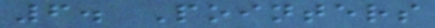6. Pointers
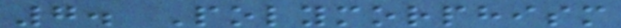7. Polymorphism
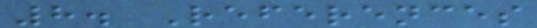8. References
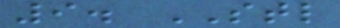9. STL
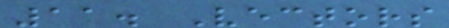11. Vectors
